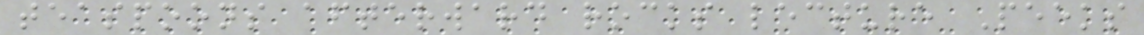teaspoons afterward rocks lecture Peeks
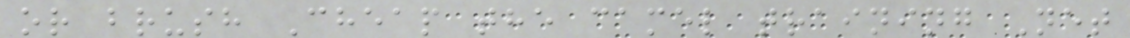or brush Cheap the camel training Net
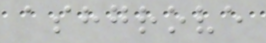ashgrove
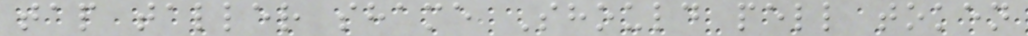tap taller shame Should pell token
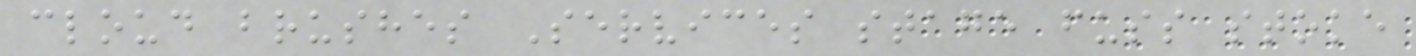cloud brushes Services stage fuss stoke
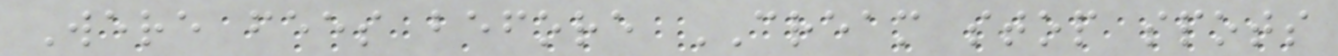Were fees before CREAM stop spots
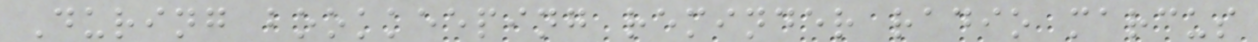During bookkeeping reminder radio marcus
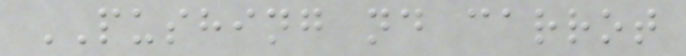PUSHING nd carrot
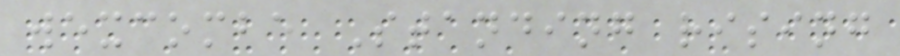wexcombe Standing rising
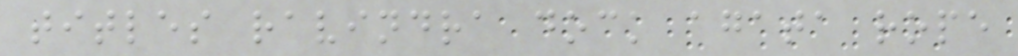titles ravindra dock agata rope
